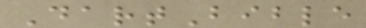DartBible
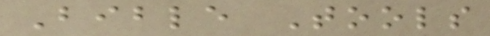Bible Tools
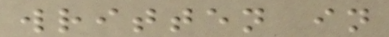written in
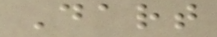Dart
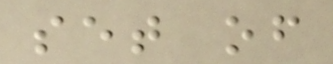set of
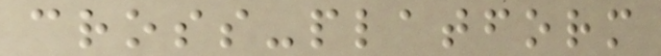cross-platform
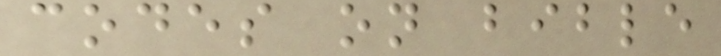codes on bible
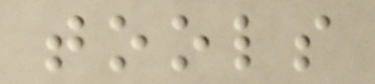tools
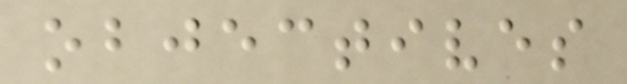objectives
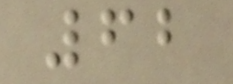62
